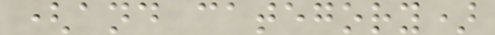(and category)
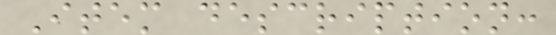Item description:
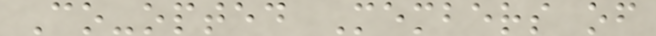Co-opted Members of
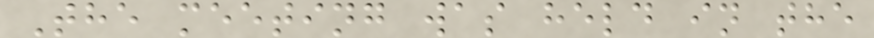The meeting was held in the
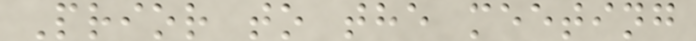Prior to the meeting
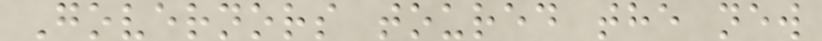Governors toured the new
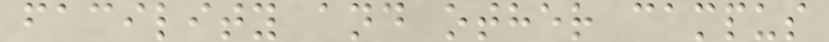facility and other campus
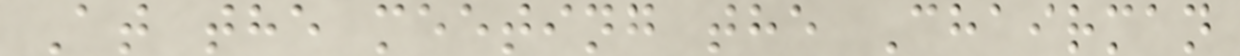At the meeting the Chairman
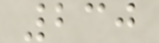230
